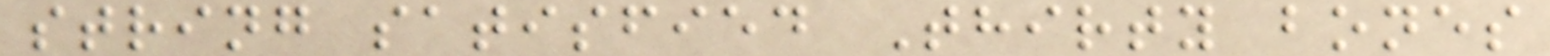string satisfied Thirty bones
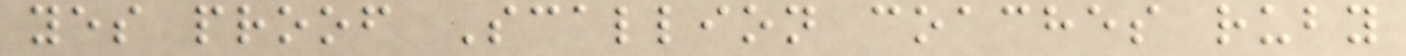yes proof Scallion coaches ruby
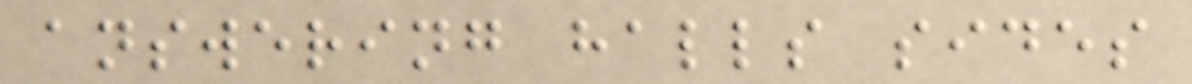answering halls sides
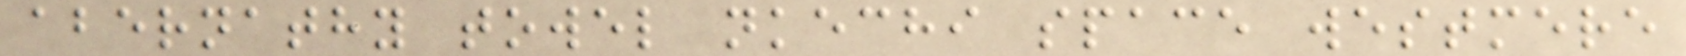abernathy towel nkechi space westmere
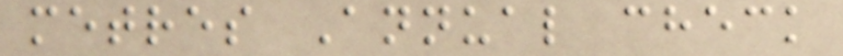metres Annual check
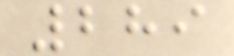289
